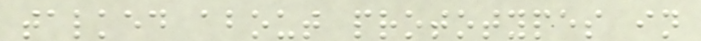talked about prototypes in
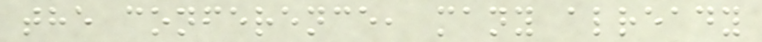the conference, many already
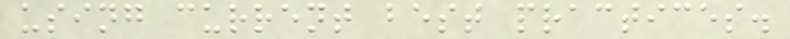using current best practices.
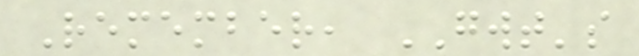Remember, GWT's
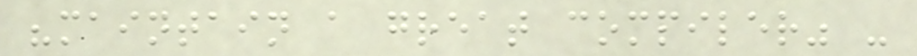"maintain a great compiler" -
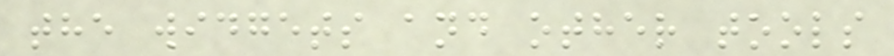the widgets and other tools
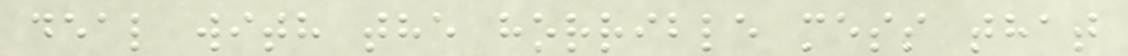deal with the horrible mess that
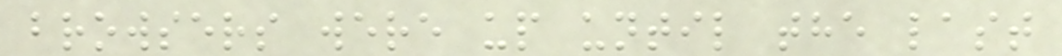browsers were up until the last
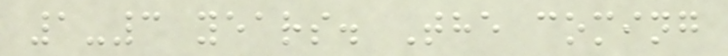1-3 years. The coming
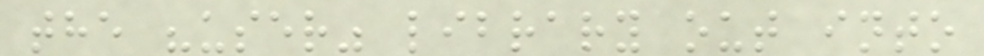the "user" library out into
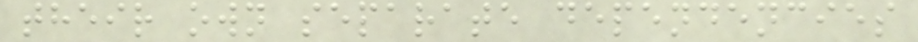their own separate dependencies
